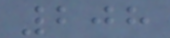208
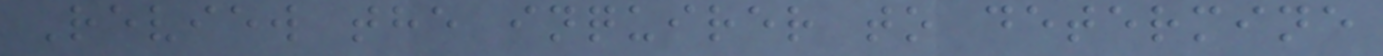Review the inquirer to determine
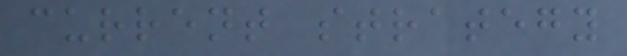current strategy
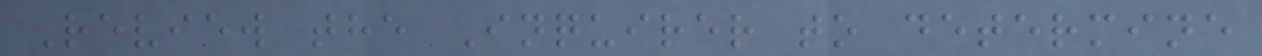Review the Inquirer to determine
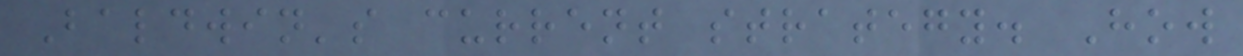Baldwin's current strategy. How
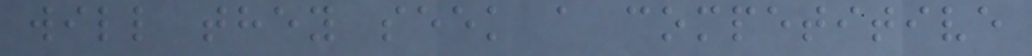will they seek a competitive
